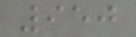950
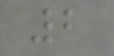2
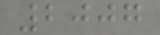2007
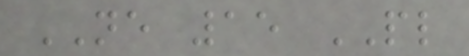NE 15 PL
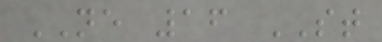NE 16 ST
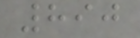890
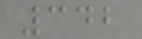342
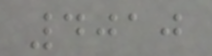4010
